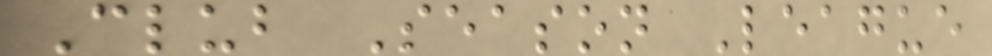Club Season League
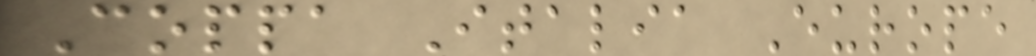Coppa Italia Europe
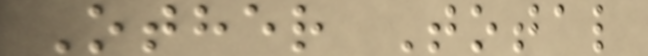Other Total
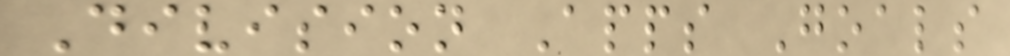Division Apps Goals
